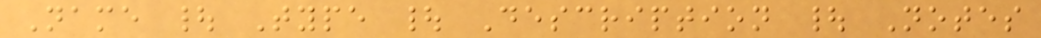Name | Type | Description | Notes
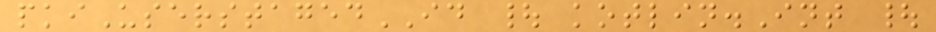pkiUserstagedID | kotlin.Int |
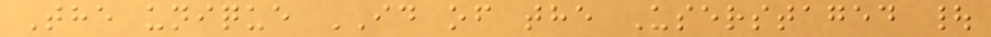The unique ID of the Userstaged |
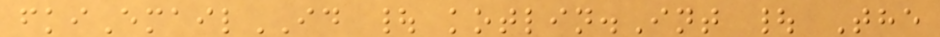fkiEmailID | kotlin.Int | The
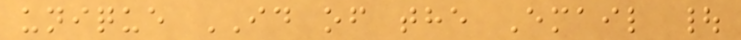unique ID of the Email |
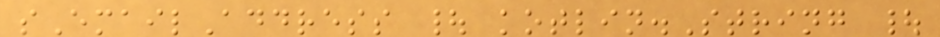sEmailAddress | kotlin.String |
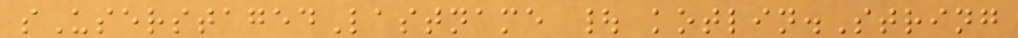sUserstagedLastname | kotlin.String
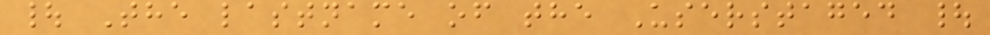| The lastname of the Userstaged |
